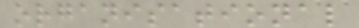organisational
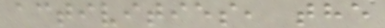activities, the
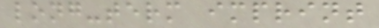long-term imprint
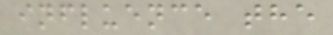influence the
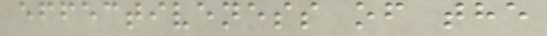effectiveness of the
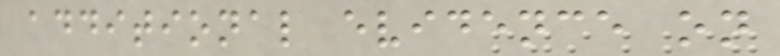additional evidence on
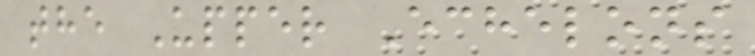the Upper Echelons
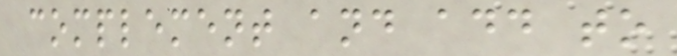complement and add to
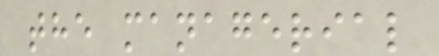the managerial
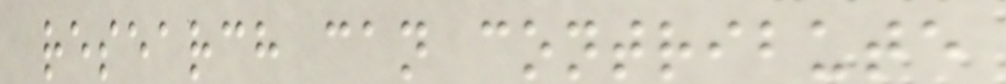research can contribute
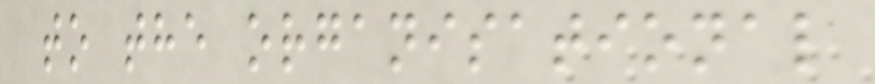to the organisational
